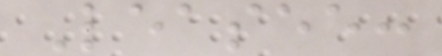Leasee:
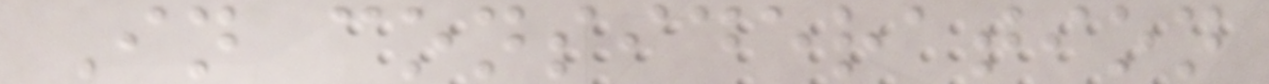In consideration
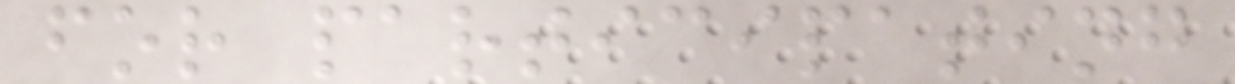for participating
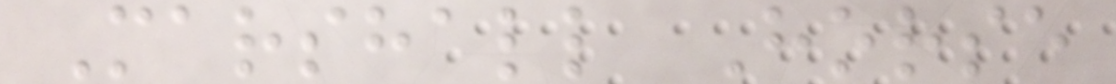Marshall Horse
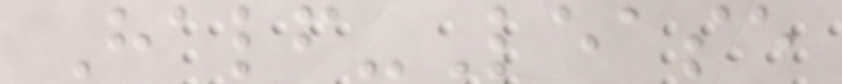Half-Lease
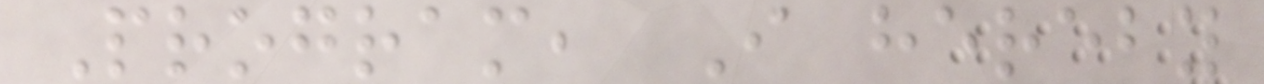Program, I hereby
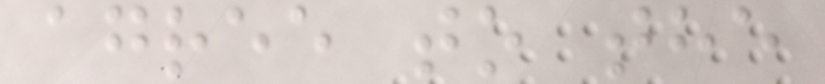agree to the
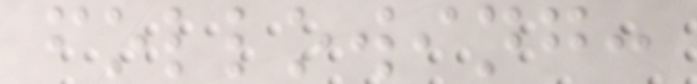following:
